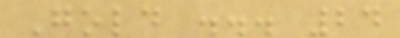Gold ... 24
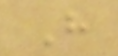H
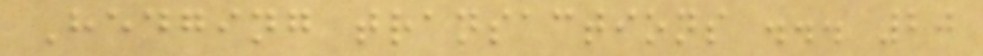Hedging transactions ... 20
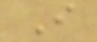I
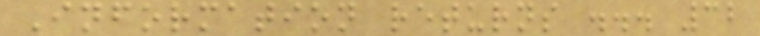Information returns ... 32
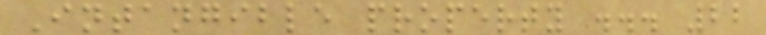Intangible property ... 22
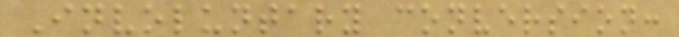Involuntary conversion:
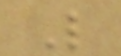L
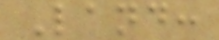Land:
